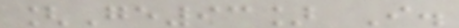[Ge93] I.
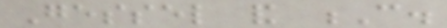Gessel and C.
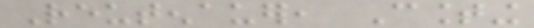Reutenauer, Counting
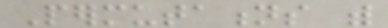Permutations with
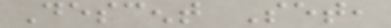Descent Set,
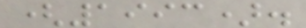(1993).
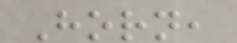Horn,
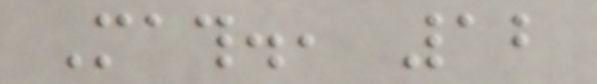Math., 12
